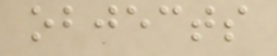objects
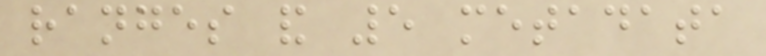ranges and 5 metadata
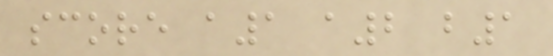score a1 a2 b1
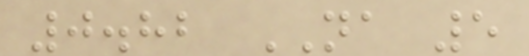0.82 NA 5
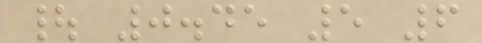| 0.45 5 6
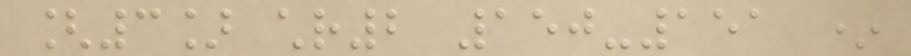[3] chr2 150-151 *
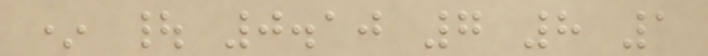* | 0.10 7 8 1
